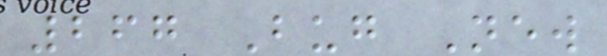267 Bug New
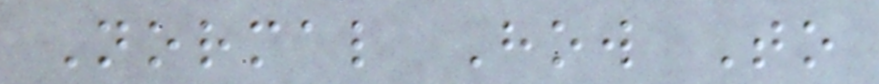Normal How To
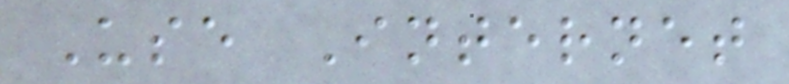Use Internet
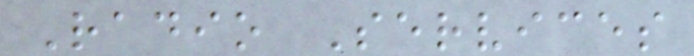Radio Services
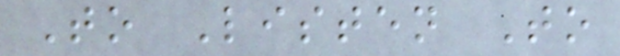To Listen To
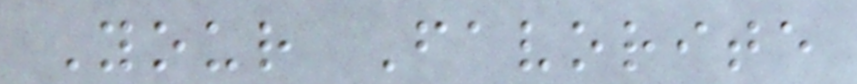Your Favorite
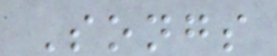Songs
